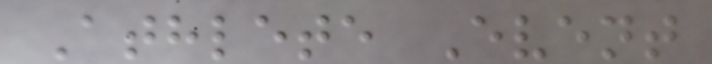Athlete Event
